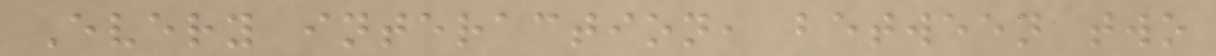Every interaction, between two
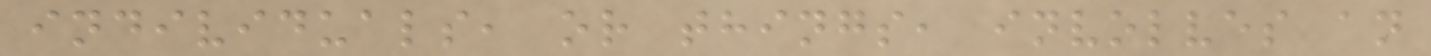individuals, or things, involves an
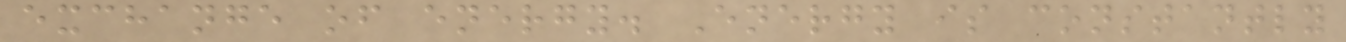exchange of energy. Energy is constantly
